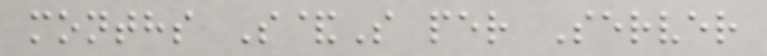months S&S per Server
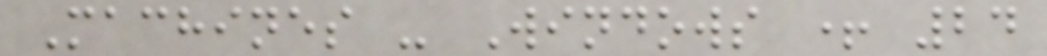Machines - Windows + 24
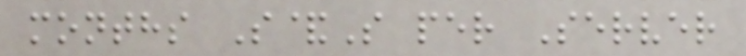months S&S per Server
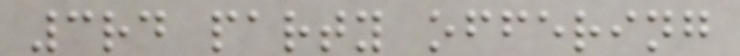3rd party offering
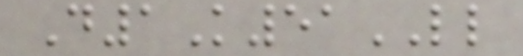D1K51LL
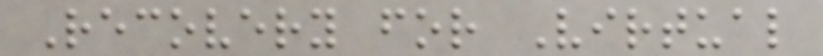Recovery for Virtual
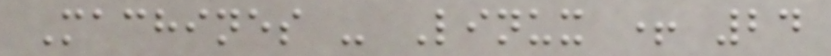Machines - Linux + 24
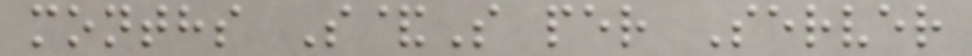months S&S per Server
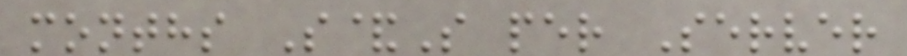months S&S per Server
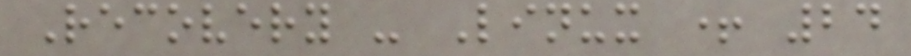Recovery - Linux + 24
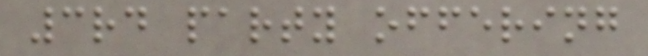3rd party offering
